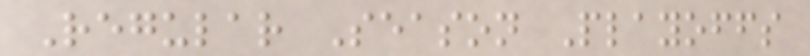Regular Season Playoffs
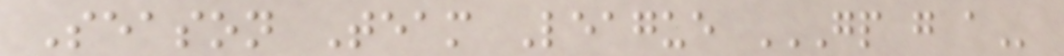Season Team League GP G A
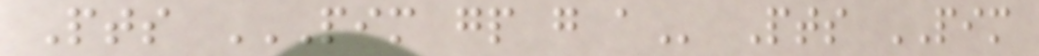Pts PIM GP G A Pts PIM
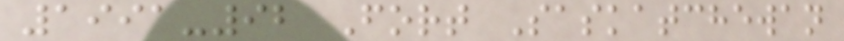1991-92 Fort Saskatchewan
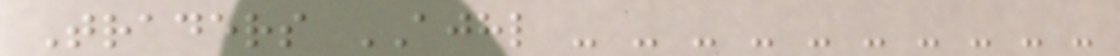Traders AJHL - - - - - - - - - -
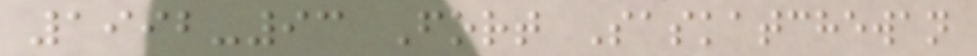1992-93 Fort Saskatchewan
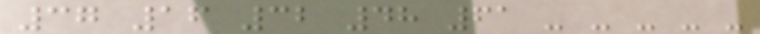37 16 32 48 61 - - - - -
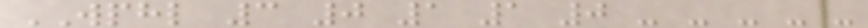WPHL 3 0 1 1 0 - - - - -
